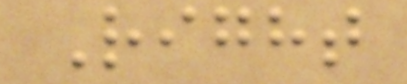Right
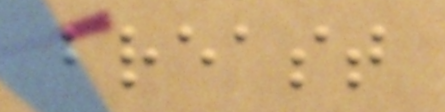breast
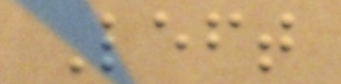Left
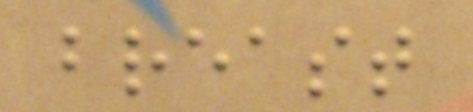breast
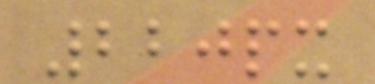220px
